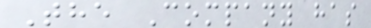The Company has
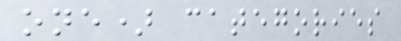one) categories
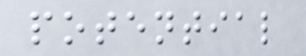potential
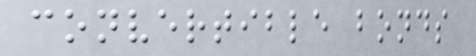convertible bonds
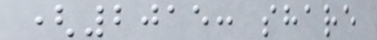(2015: share
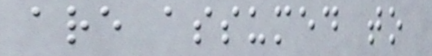are assumed to
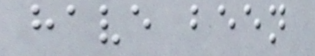have been
